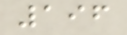196
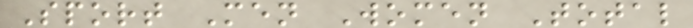Sport Men Women Total
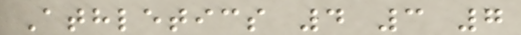Athletics 4 3 7
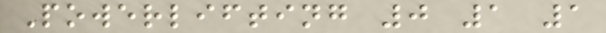Powerlifting 0 1 1
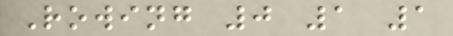Rowing 0 1 1
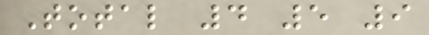Total 4 5 9
